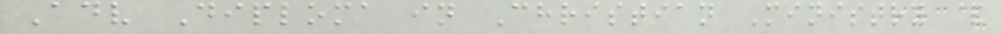Adv Diploma in Christian Ministry &
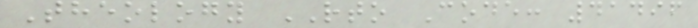Theology RTO Code: 41496
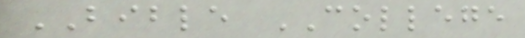BIBLE COLLEGE
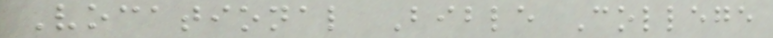Vocational Bible College
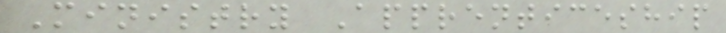Ministry Apprenticeship
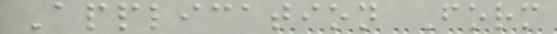Application Form
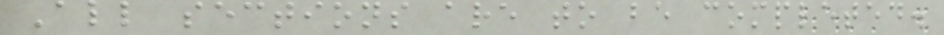All sections are to be completed.
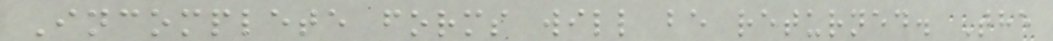Incomplete forms will be returned. The
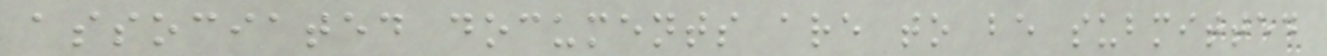associated documents are to be submitted
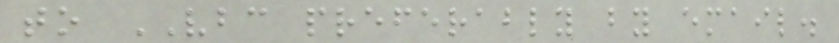to VBC preferably by email.
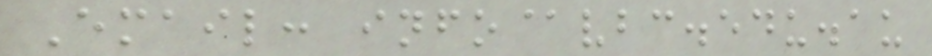Email: info@vbc.edu.au
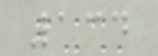134
